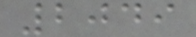2049
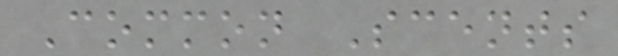Common Scents
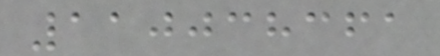110038361
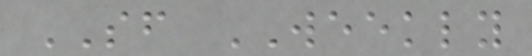SF WEEKLY
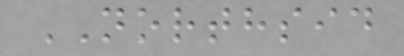NORTHSID
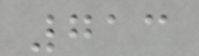713
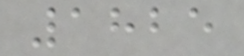1825
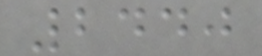2440
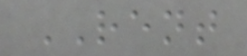RENT
